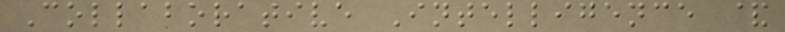Collaborative Intelligence &
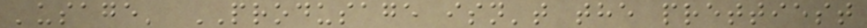'usage' PRODUSAGE isn't the prettiest
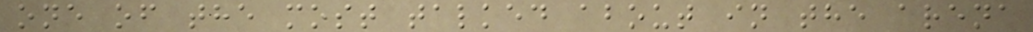one of the most talked about in the arena
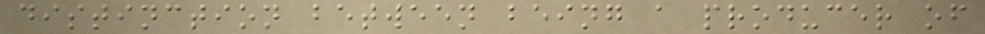distinction between being a producer of
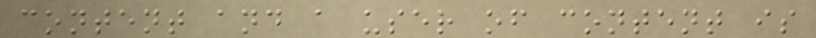content and a user of content is
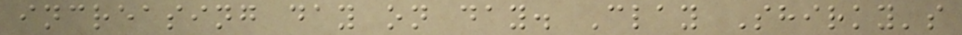increasing day on day. Clay Shirky's
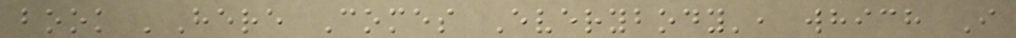book 'Here Comes Everybody', which I
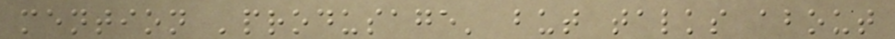mention 'produsage' but talks about
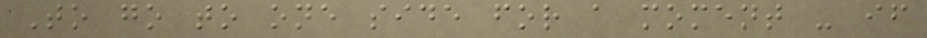To go to one side for a moment - if
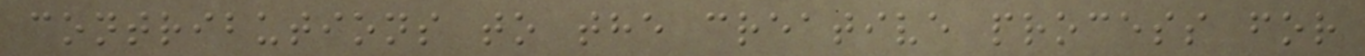contributions to the creative process for
